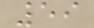59
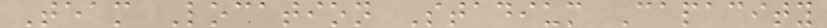Team Location Stadium Capacity
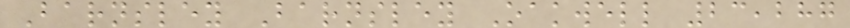Barnsley Barnsley Oakwell 23,287
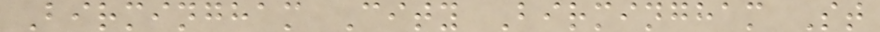Birmingham City Birmingham St
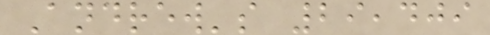Andrew's 29,409
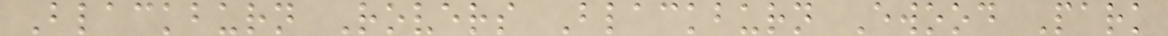Blackburn Rovers Blackburn Ewood Park
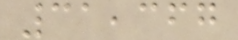31,367
